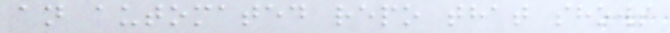an automated repo that shows
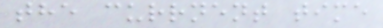the currnent time
